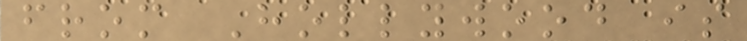from Hollywood is
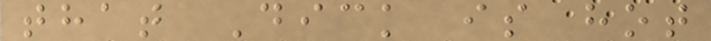that Dick is hot
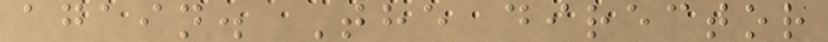again. The director
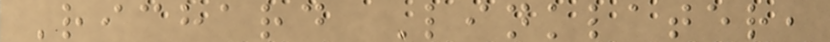Richard Linklater,
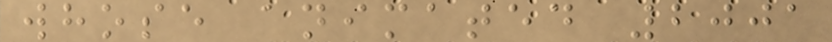whose animated 2001
